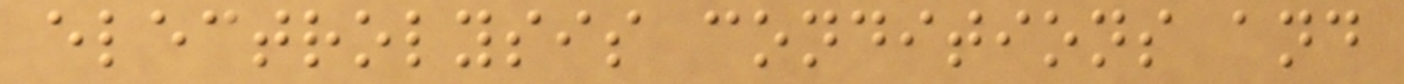electrolysis conditions and
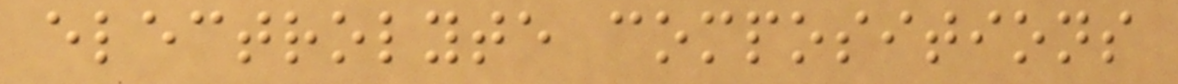electrolyte compositions
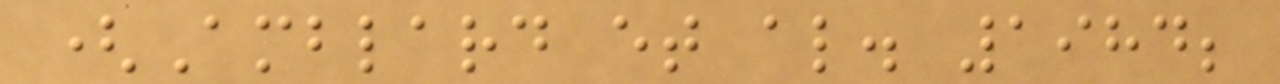(Amblard et al. 1984;
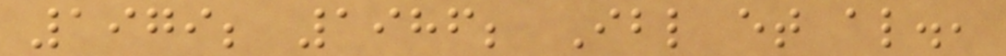1979; 1986; Ibl et al.,
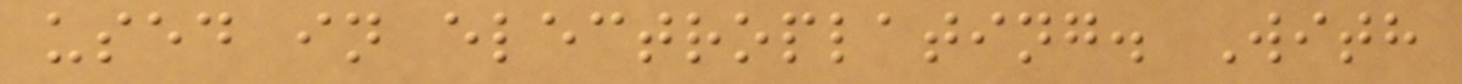used in electroplating. With
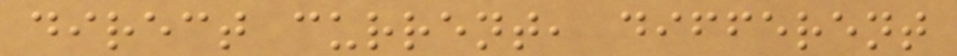direct current, different
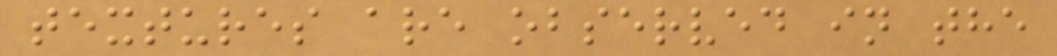textures are observed in the
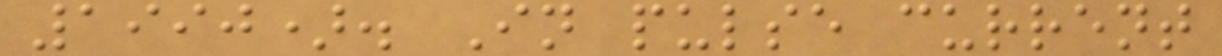1990). In pulse current
